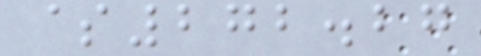$272.27
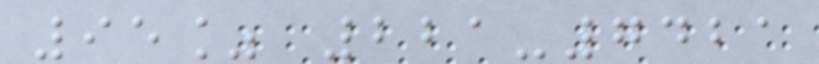95% 221-7421
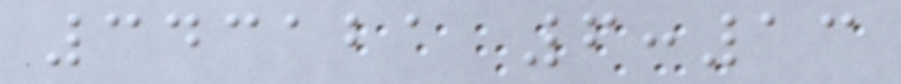343121 6:13
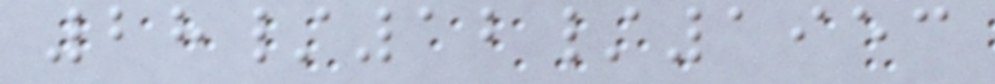28/12/1953
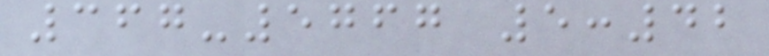367-5767 5:42
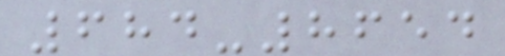684-8654
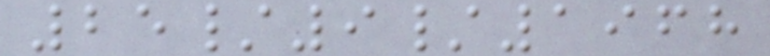25/9/1968
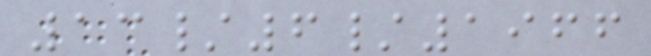13/6/1966
